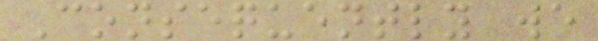Consequently we
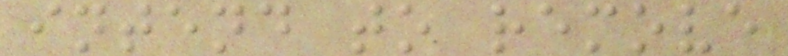intend to remove
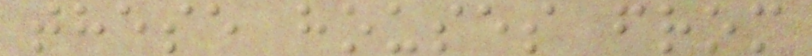these houses from
